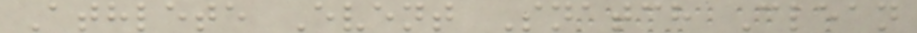Athlete Event Snatch Clean
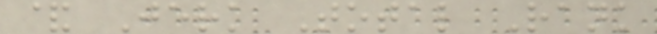& Jerk Total Rank
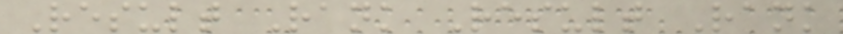Result Rank Result Rank
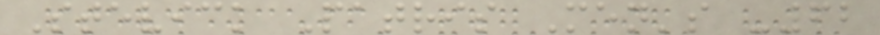Stevick Patris Men's -62
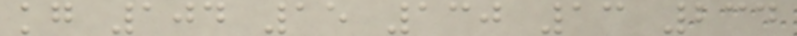kg 104 15 130 13 234
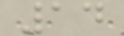14
